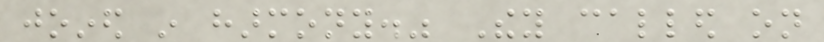joined in harmony." They called on
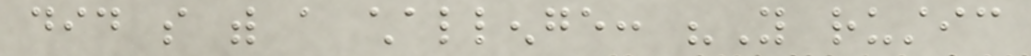did so with a challenge: "You rustic
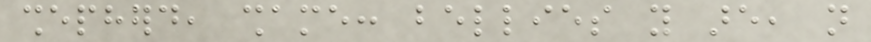shepherd, shame: bellies you are, not
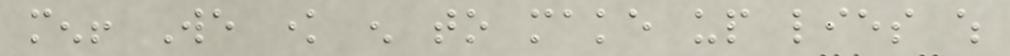men! We know enough to make up lies which
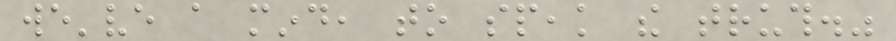we've a mind, to speak the truth."
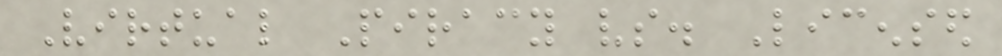Virtual Piracy vs. Licensed
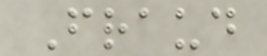Fraud
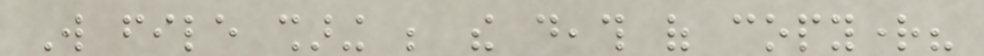Will file sharing be the death of copyright?
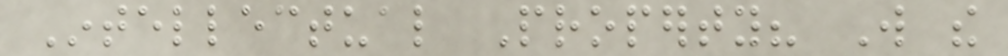Intellectual Property? Will the
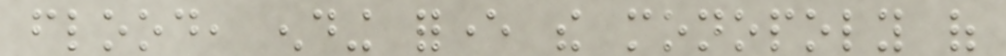flood, ending forever the monopoly of
